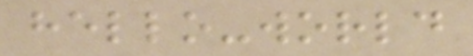hello-world
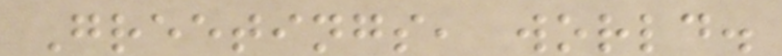Greetings, world.
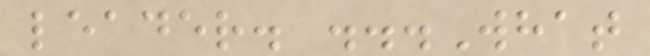leader. ...What
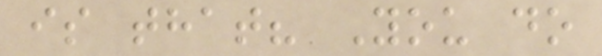is that? You do
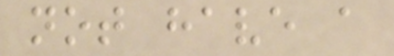not have a
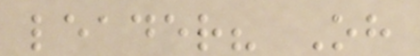leader? Oh
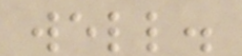well.
